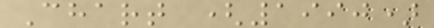Chart (1990)
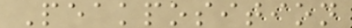Peakposition
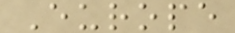Europe
